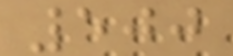500
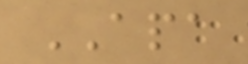APA
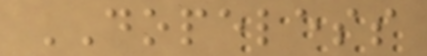DOPELESS
